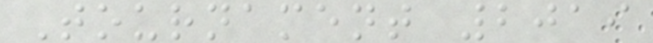Tournament 2019
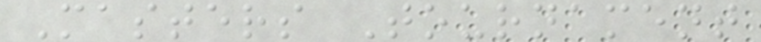Masters Tournament
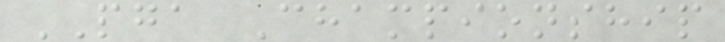PGA Championship
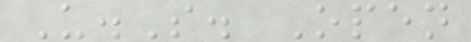U.S. Open
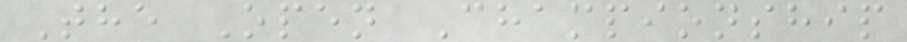The Open Championship
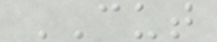CUT
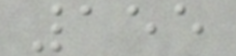155
